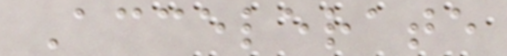Accelerate
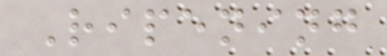Ripening
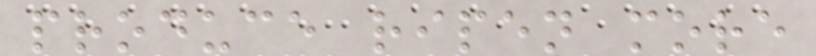produce ripen more
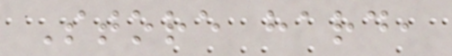Store hard,
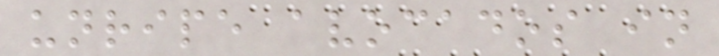unripe avocados in
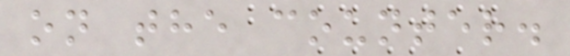on the counter.
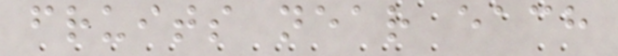fruits near each
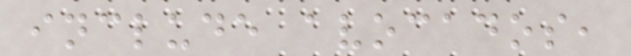include avocados,
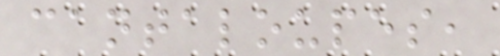cantaloupes,
